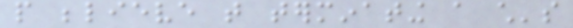people believe that terminating a child's
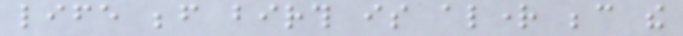life before birth is alright because the
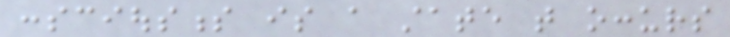consciousness is a state that occurs
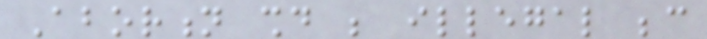Abortion should be illegal because
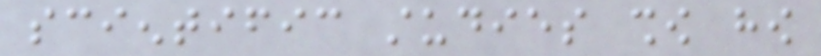scientific studies show how
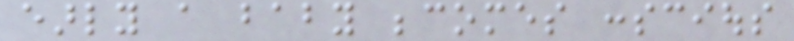early a baby becomes conscious
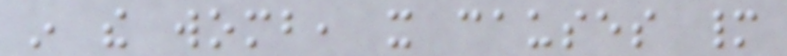in the womb, it causes many
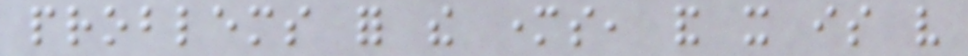problems for the mothers, and it is very
